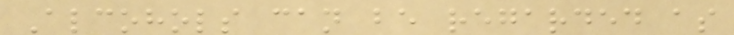Alcohols can be regarded as
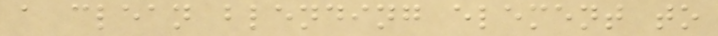a clean blending element to
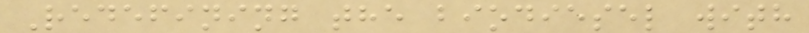Redefining the biodiesel with
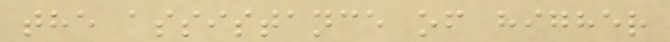the assistance of higher
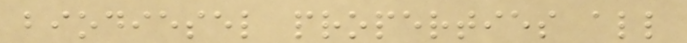biodiesel properties all
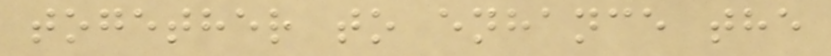together to enhance the
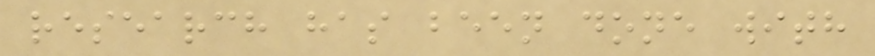research has been done with
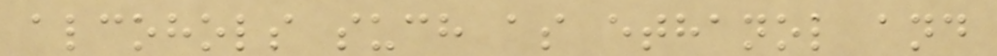alcohols such as ethanol and
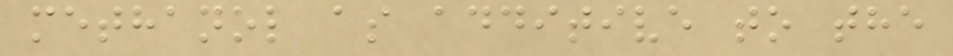methanol as additive to the
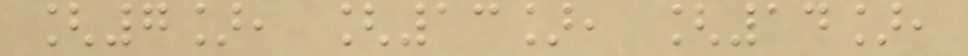[7], [13], [14],
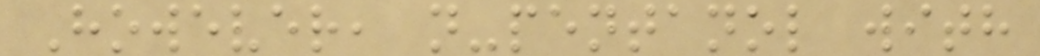However, n-pentanol with
